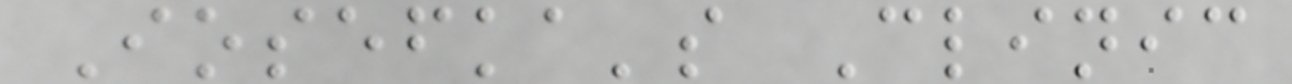Iosefka's Clinic
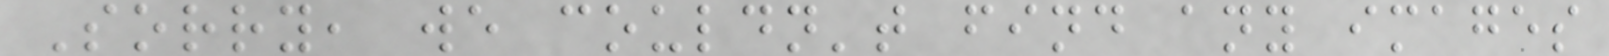Sorry, we couldn't find any images
